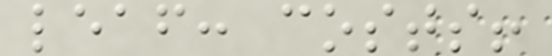leaf: costs!
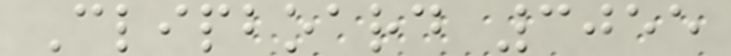Clipboard 3055
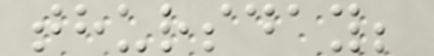thursday;
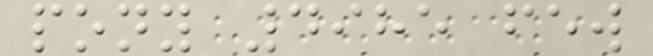pony 4985 few
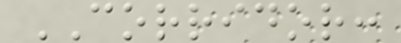CORRIDOR:
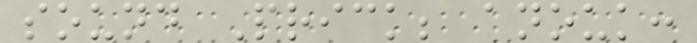sound Prick; anouk:
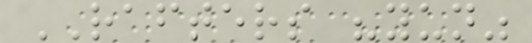RAFTERS "yun"
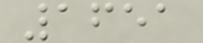1651
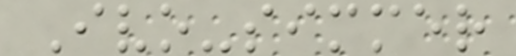Ivo-simmer
